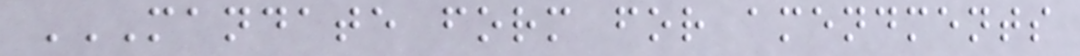MANDATE FORM FOR AMENDMENTS
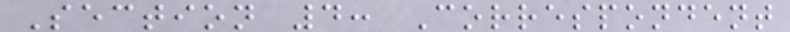Section 4: Correspondent
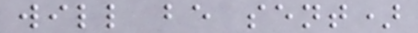will be sent)
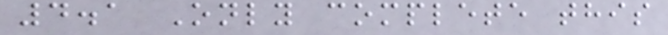4.1 Only complete this
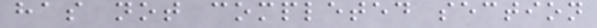has not completed section
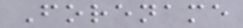Forename
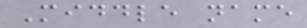Middle name
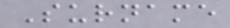Surname
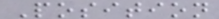Position
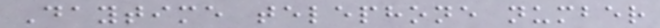Daytime telephone number
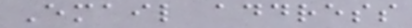Email address
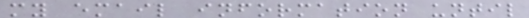my email information until
